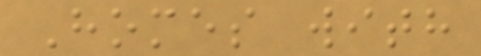Homes with
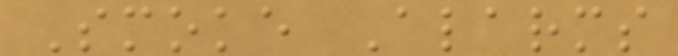Smoke Alarms
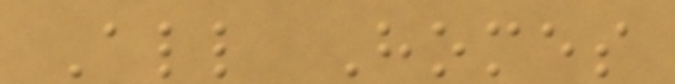All Homes
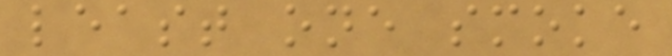least one smoke
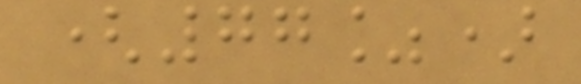(77%)
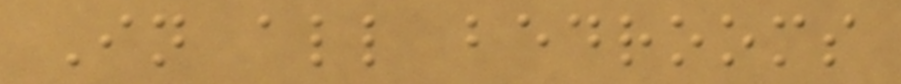In all bedrooms
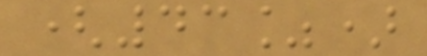(43%)
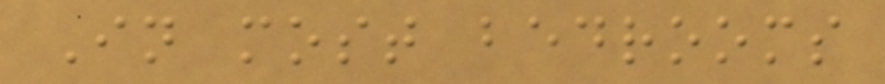In most bedrooms
